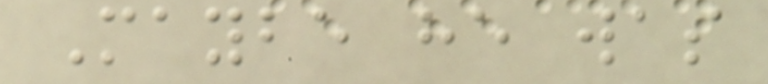Maybe he was
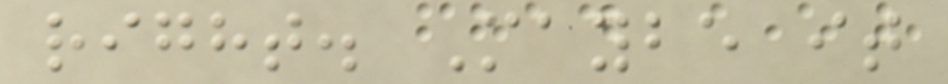right. Maybe it
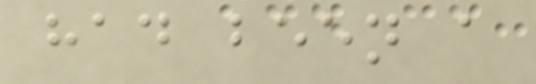had been a
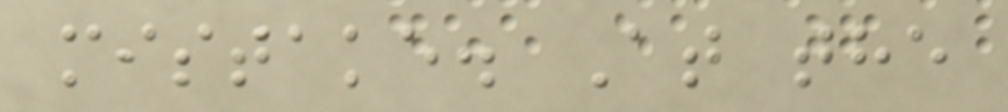mistake. At the
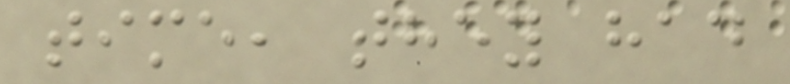time, they had
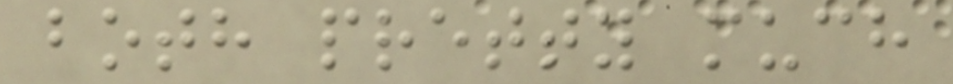both pretty much
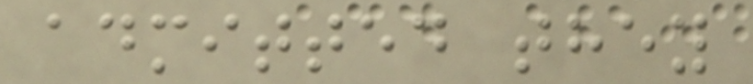admitted they
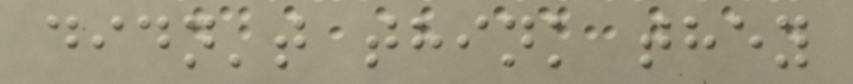didn't think they
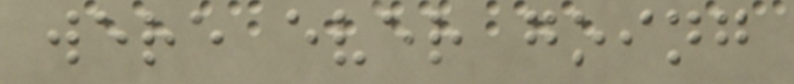were ever going
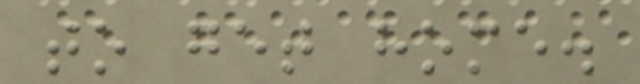to get home.
